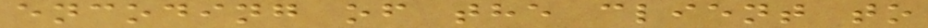encoding of the client to
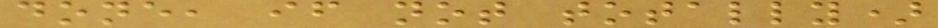done, if not totally)
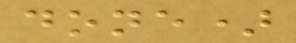done)
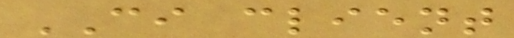CI client
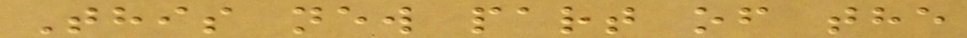This new part of the
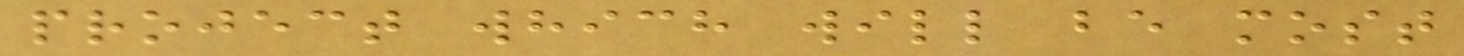project which will be most
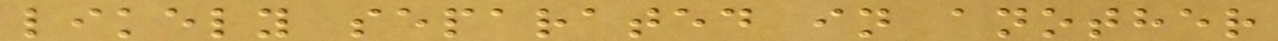likely separated in another
